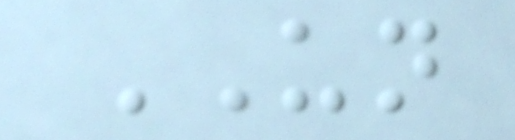UN
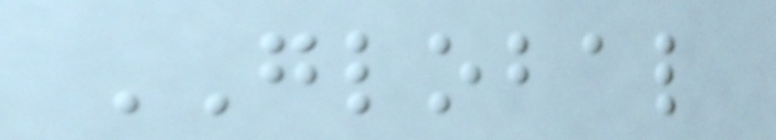GLOBAL
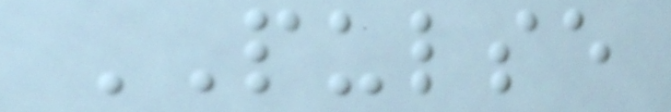PULSE
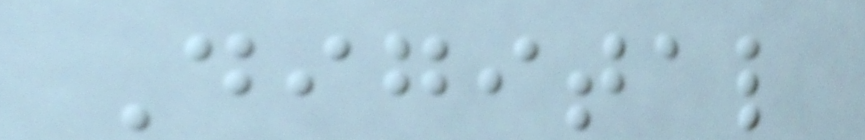Digital
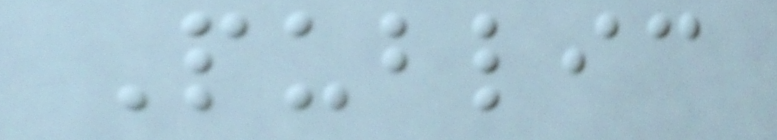Public
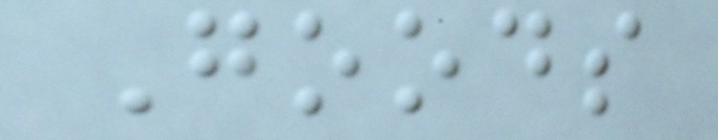Goods
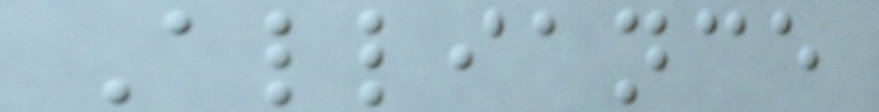Alliance
